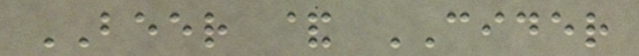BEER & CIDER
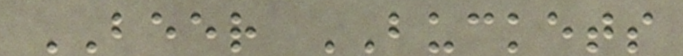BEER BUCKETS
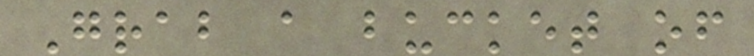Grab a bucket of
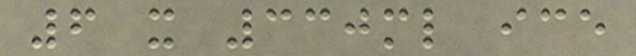6 x 330ml ice
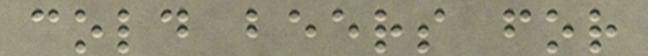cold beers for
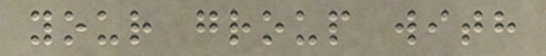your group with
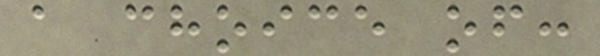a choice of:
